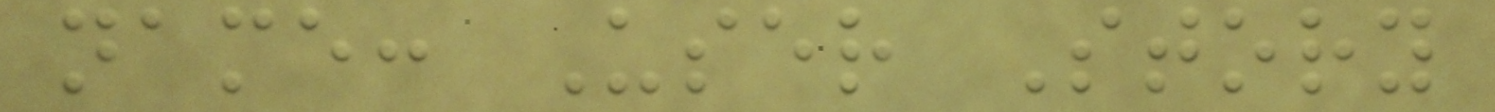name: User Story
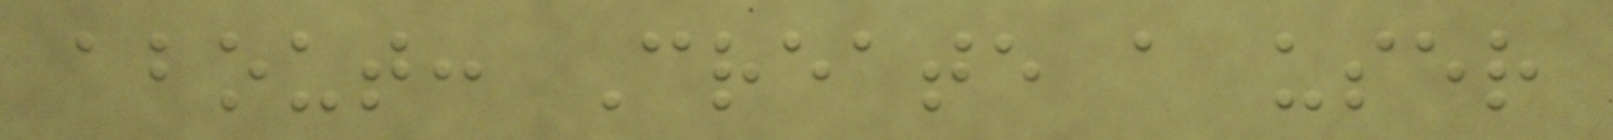about: Create a user
